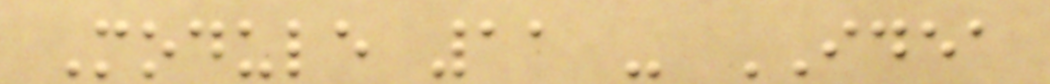Module 11 - IDEA
